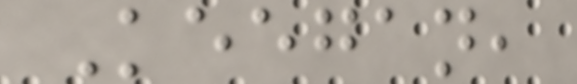Keegan,
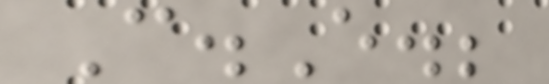C.E.;
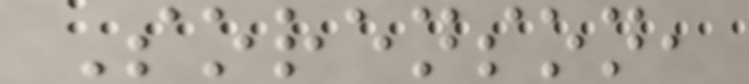Sorenson,
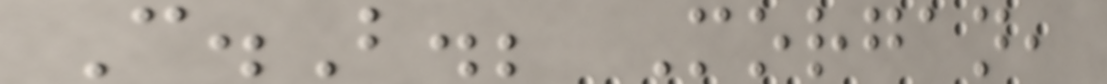C.B.; Morgan,
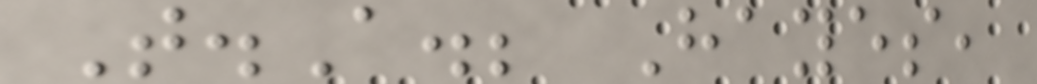T.A.; Hayes,
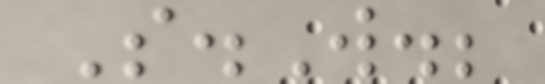S.W.;
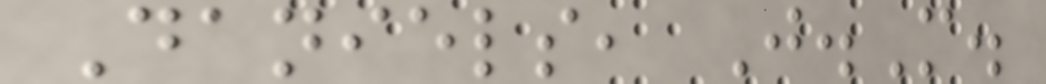Daniels, J.M.
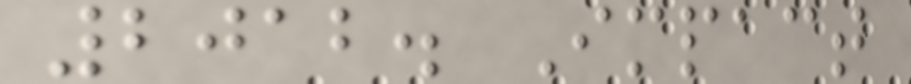2012. Impact
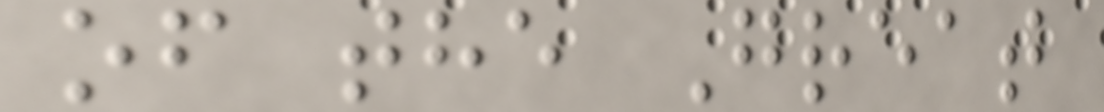of the Great
